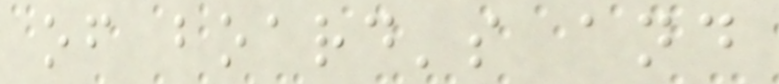of board's and
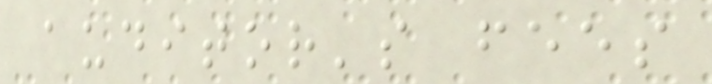auditor's fees
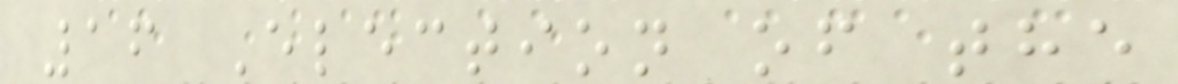16 Election of the
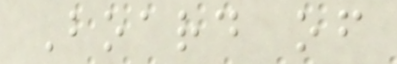Board of
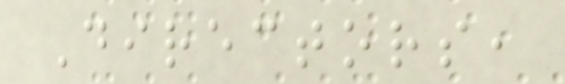Directors,
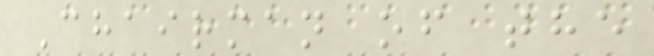Chairman of the
